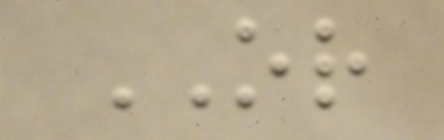OR
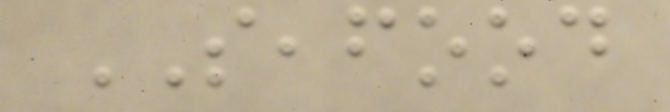SEAFOOD
